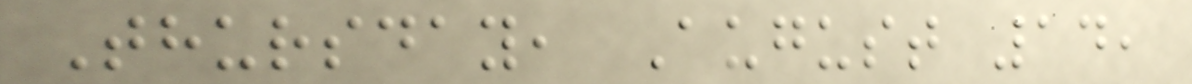Thursday, August 14,
